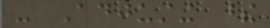- Adjusting these
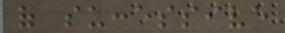of successive
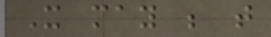It may be that
